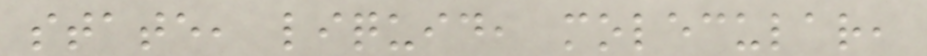state, liquid, molecular,
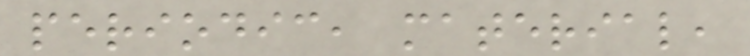periodic, material,
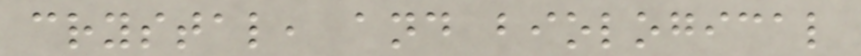crystal, and biological
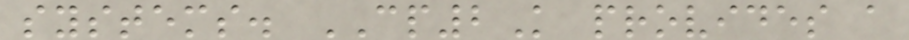systems. CP2K provides a
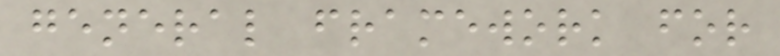general framework for
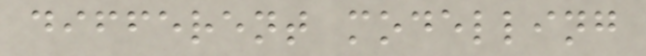different modelling
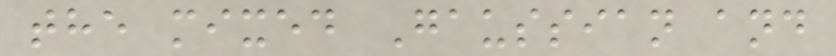the mixed Gaussian and
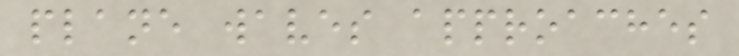plane waves approaches
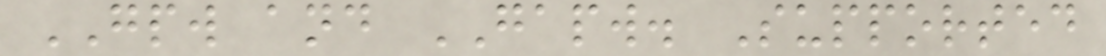GPW and GAPW. Supported
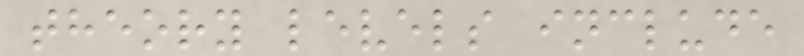theory levels include
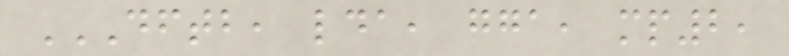DFTB, LDA, GGA, MP2,
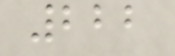222
